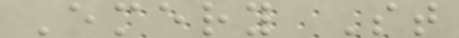Emery St
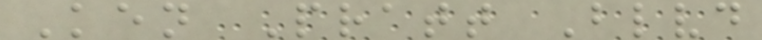Ken Pratt Blvd
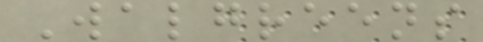Walgreens
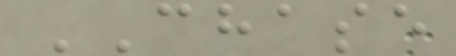CHASE
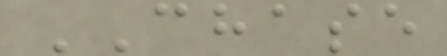CHASE
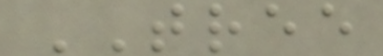TREE
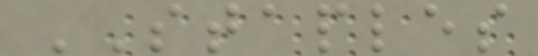STAPLES
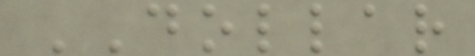DOLLAR
